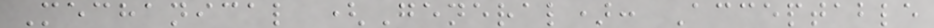Mechanical (General): Acceptable
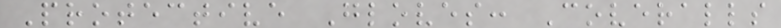Protective Gloves: Coveralls
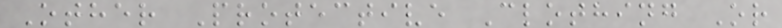Other Protective Clothing Or
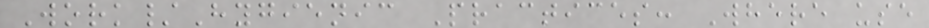Work/Hygienic Practices: Where use
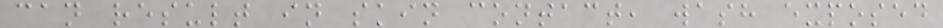can result in skin contact, wash exposed
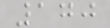170
